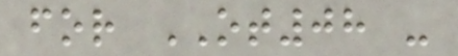for OT08 -
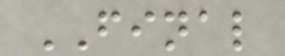FINAL
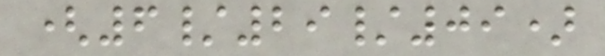(6/29/09)
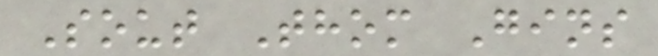Sout Thom Gins
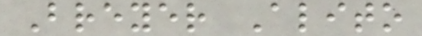Breyer Alito
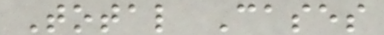Total Cases
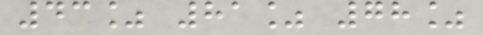43% 81% 78%
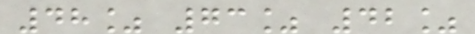48% 73% 42%
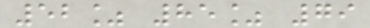52% 85% 79
